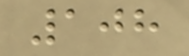108
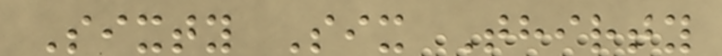Sixty Six Thirty
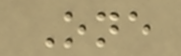One
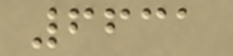6631
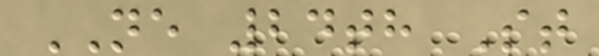NE 24th St
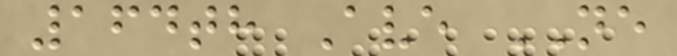164th Ave NE
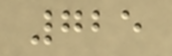725
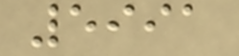5991
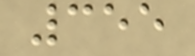355
